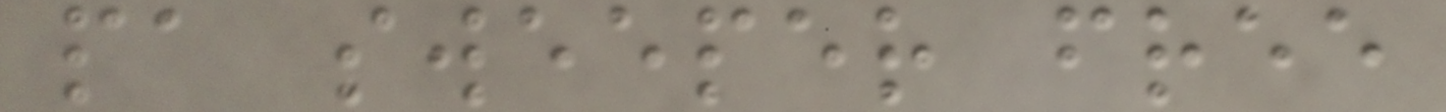pa sweeper free
